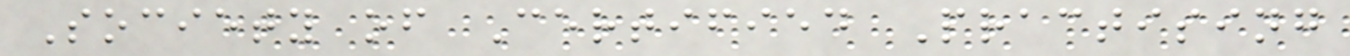Society of Certified Practising
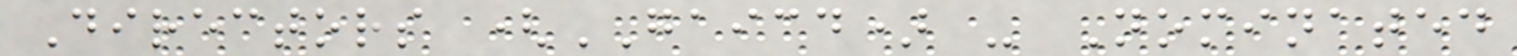Directors (GAICD) - Nominated
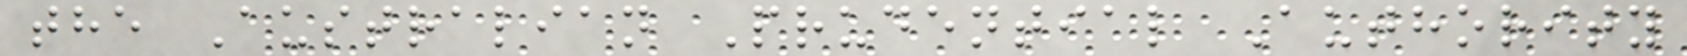the Australian Prudential Authority
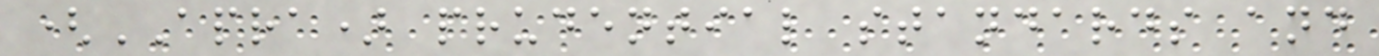(APRA) prudential standards and
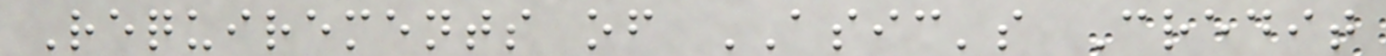Requirements of ASIC's Credit
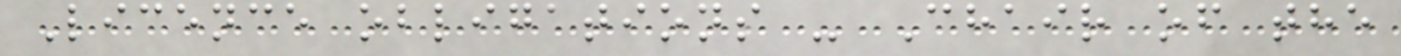Licence obligations - Chair of the
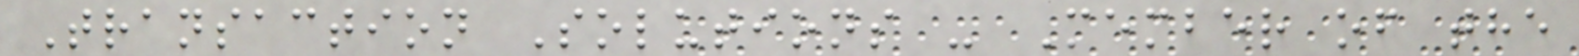Transaction Solutions - Member of the
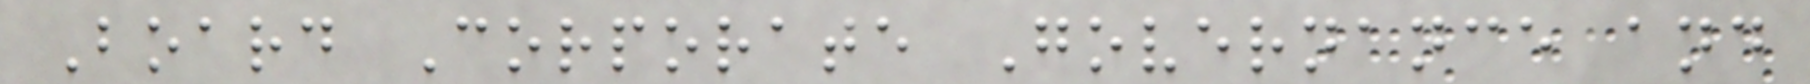Board Corporate Governance and
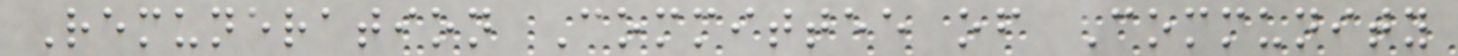Remuneration Committee of Community
